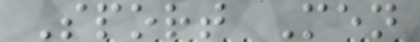Sport Men
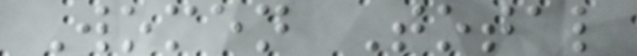Women Total
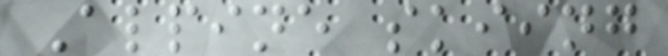Alpine skiing
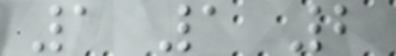1 1 2
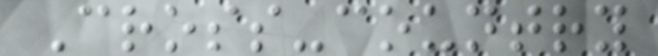Cross-country
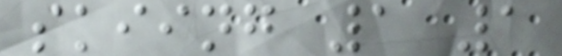skiing 1 1
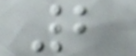2
